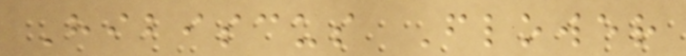Hibiscus Flower
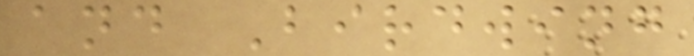and Birdwing
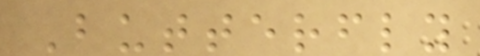Butterfly
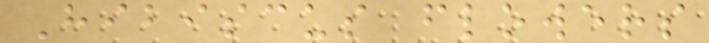Hibiscus flowers
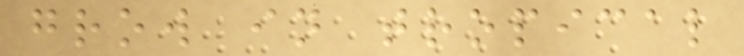grow in tropical
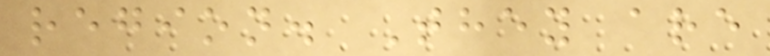region. They are
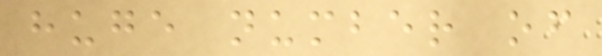huge number of
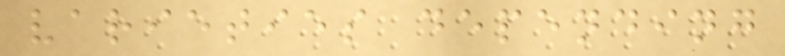varieties depending
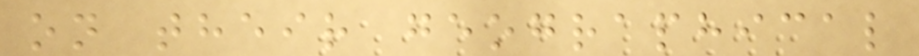on their geographical
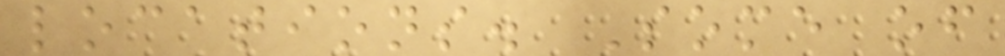locations. Some of
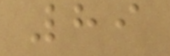89
